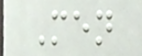Men
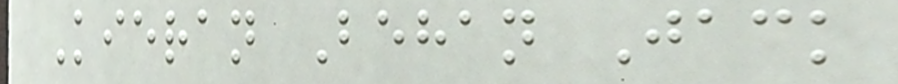Kieran Behan Jack
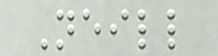Neill
